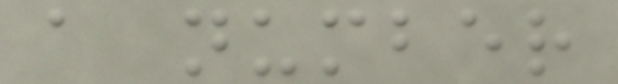a number
